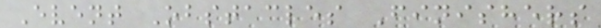Event Obstacles Finishers
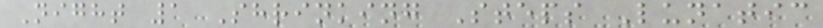Night 1 Shrinking Steps Lunatic
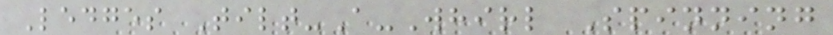Ledges Tilt-A-Whirl Spinning
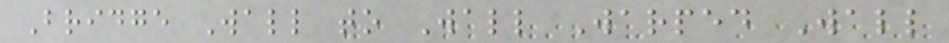Bridge Wall to Wall Warped Wall
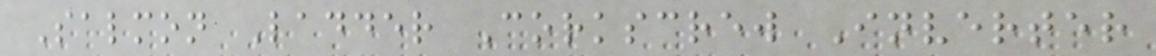Salmon Ladder Corkscrew Inverter
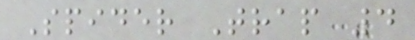Spider Trap 4
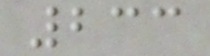233
